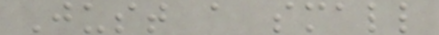Just a small
